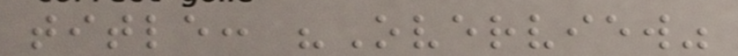title: "Overview"
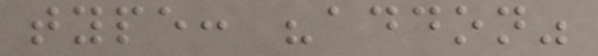type: "addon"
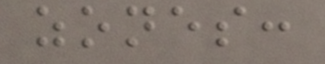zones:
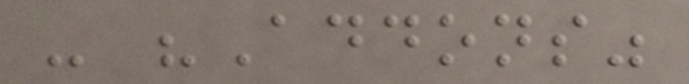- "Addons"
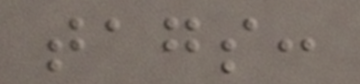tags:
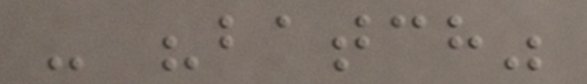- "batch"
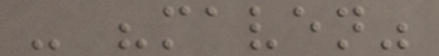- "maven"
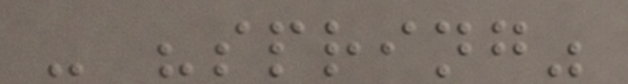- "spring"
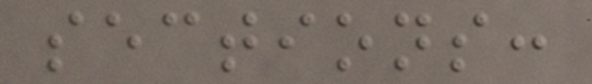sections:
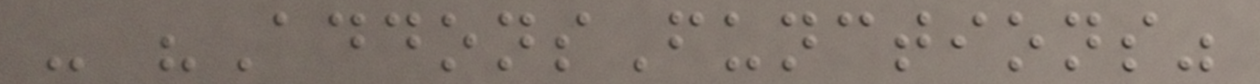- "AddonsFunctions"
